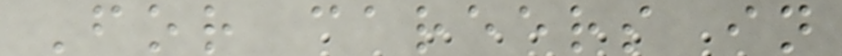For careers in
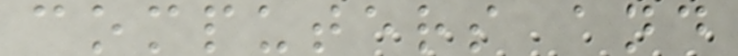computers and
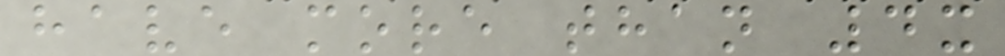have more than 4x
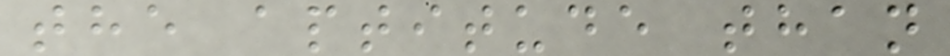the aptitude than
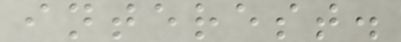interest.
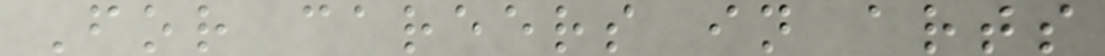For careers in arts
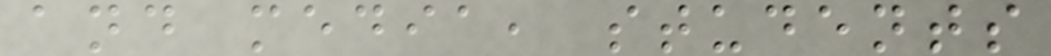and media, students
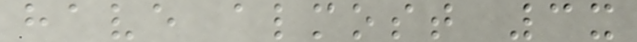have almost 3x
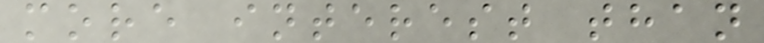more interest than
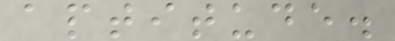aptitude.
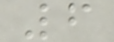6
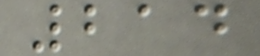214
